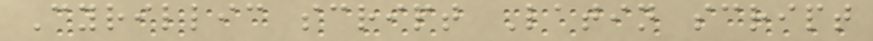Cyrillic script Latin script
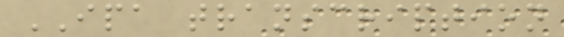IPA transcription
